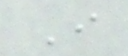I
